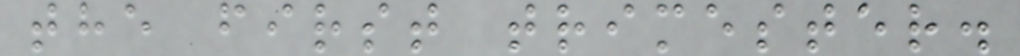the first trimester.
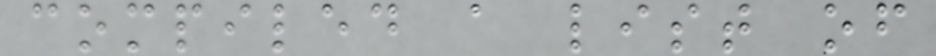compiled a list of
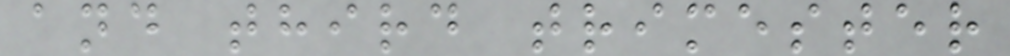and third trimester
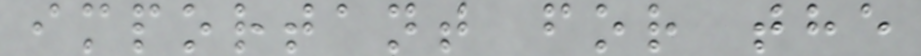important for the
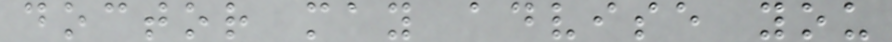doctor may advise you
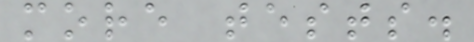more tests.
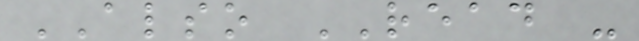ALSO READ -
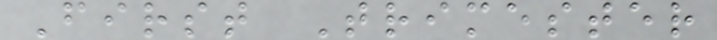First Trimester
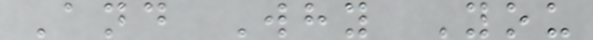And Why You
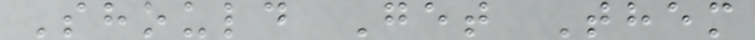Should Get Them
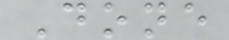Done
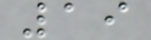19
